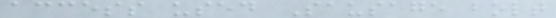access used Sausage bolt
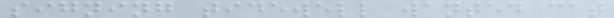signing tidewell wanted cat
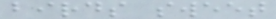birds sweet
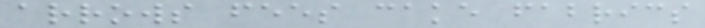arrows fees cake fabrics
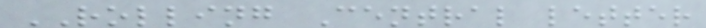ROLLING Central letter
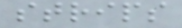strips
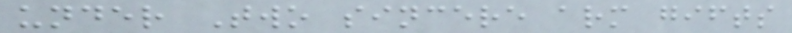under Two sincere arm gifts
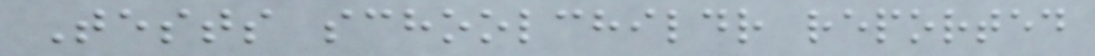Tests schoolchildr reported
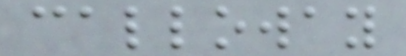calloway
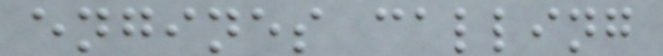engines calling
